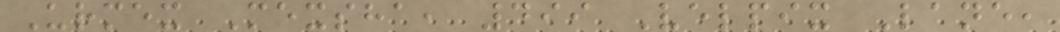Urmex Mexsha, 499 Velpix Lane,
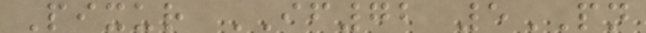Pixur IF72 5PN
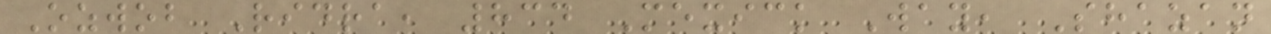Ozwob Ridra, 834 Mexick Way, Shazan
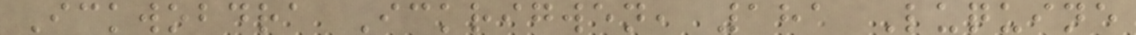Ickwobdra Ickrigwen, 181 Luquine
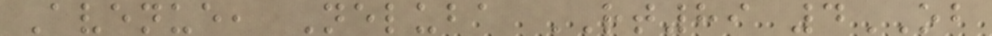Avenue, Neluba RT89 4OB
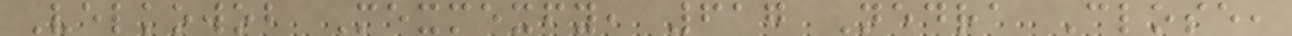Velkowob Mexmexfy, 617 Nedra Close,
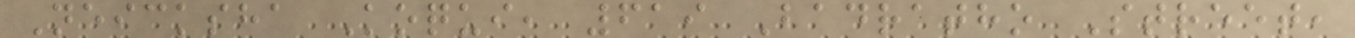Neicksha Koqui, 619 Badratho Street,
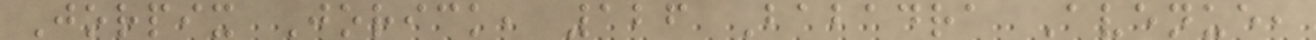Jorpix Jorick, 126 Babadra Avenue,
